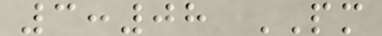3:08 PM
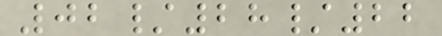02/28/22
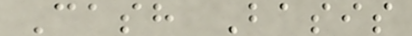Cash Basis
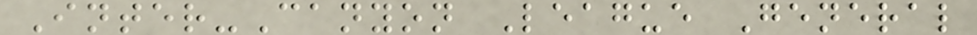Inter-Canyon League General
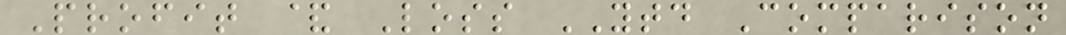Profit & Loss YTD Comparison
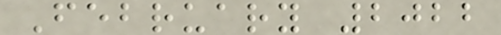February 2022
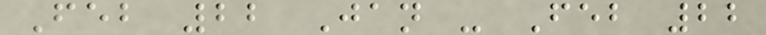Feb 22 Jan - Feb 22
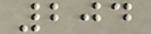204
